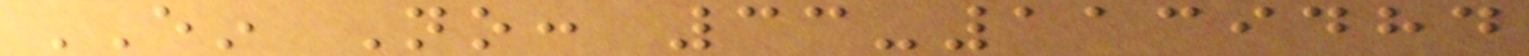EIN No: 33-1139484
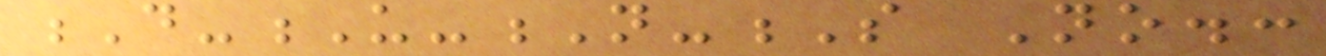D-U-N-S No.:
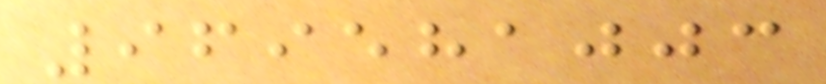969581003
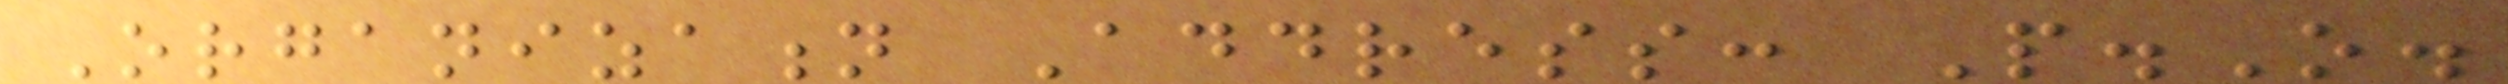Organization Address: P.O.
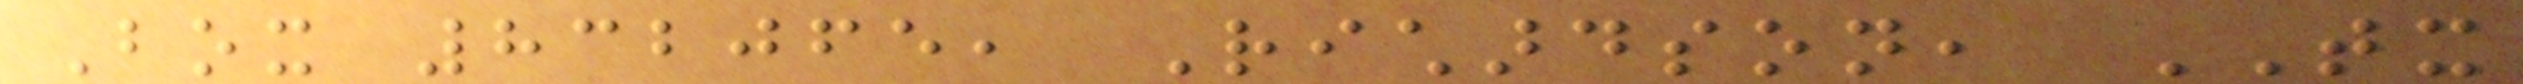Box 832065, Richardson, TX
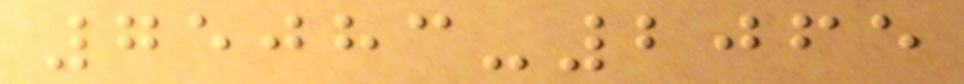75083-2065
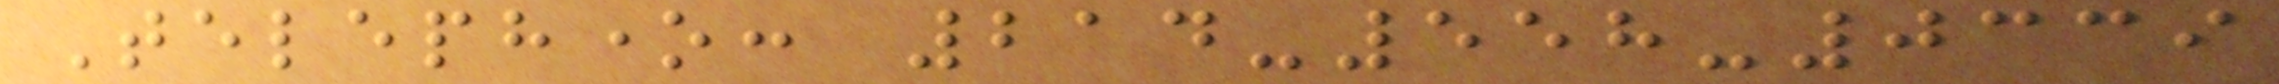Telephone: 214-558-0339
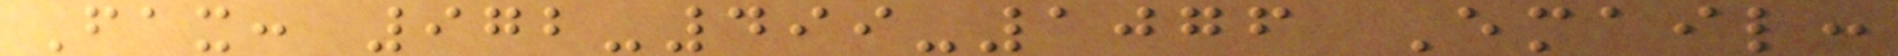Fax: 972-499-1076 Email:
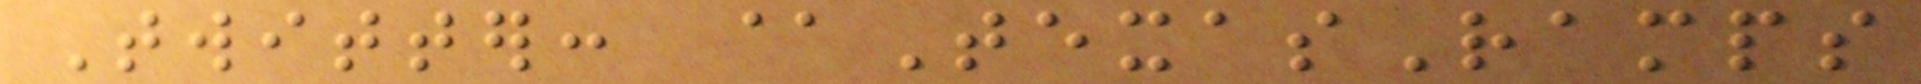Twitter: @TexasRamps
